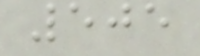505
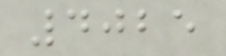4025
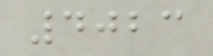4023
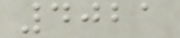4021
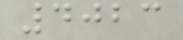4023
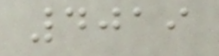4019
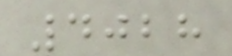4028
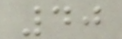40
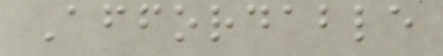Affordable
